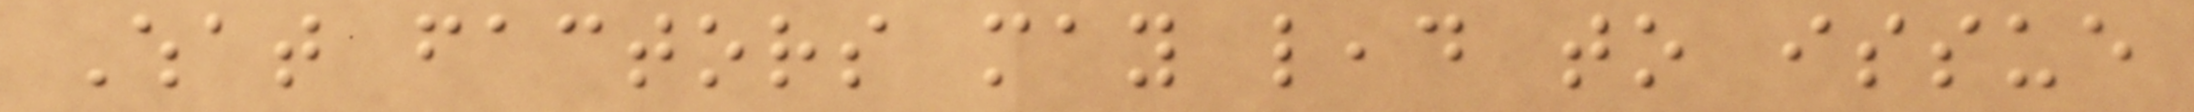What factors may lead to issue
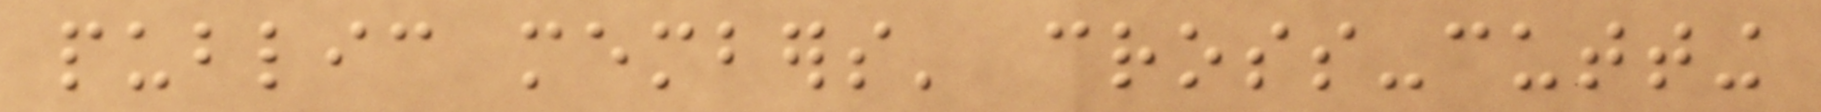public members' cross-cutting
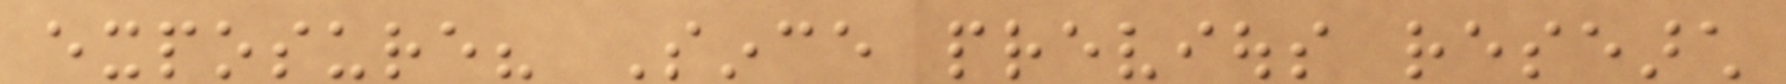exposure? Since previous research
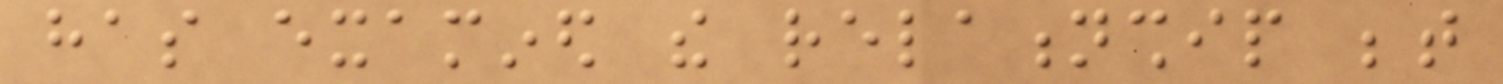has examined the relationship between
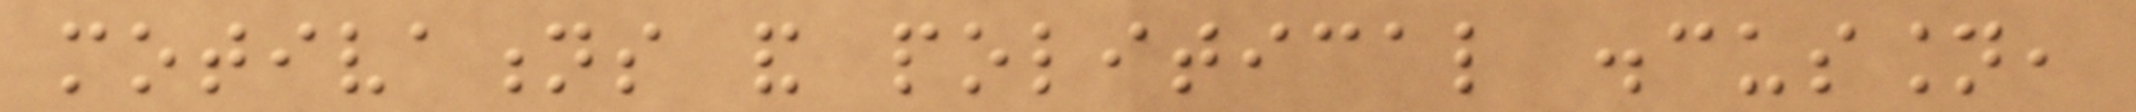motivations and political discussion,
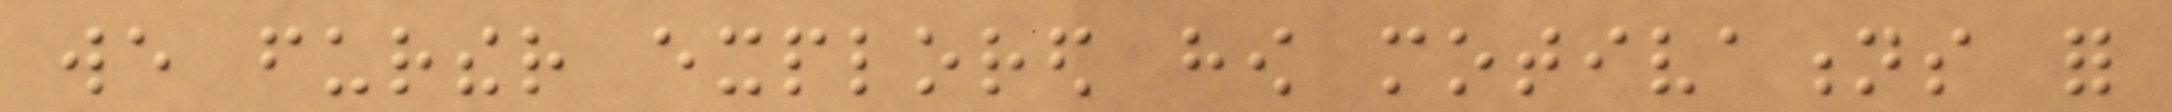we further explored how motivations for
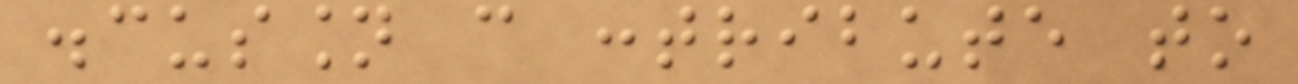discussion can contribute to
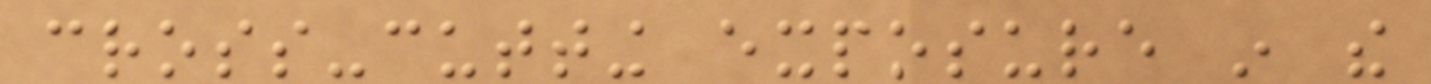cross-cutting exposure in the
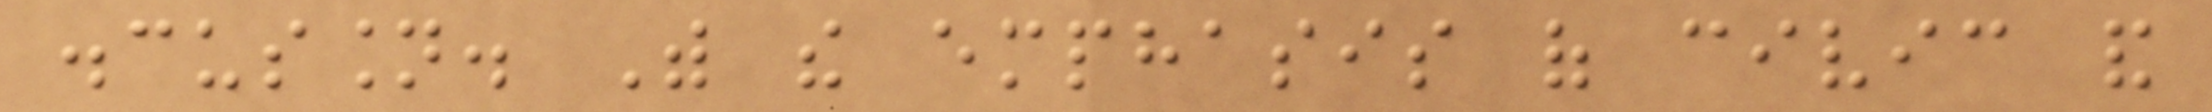discussion. With the emphasis of civic and
